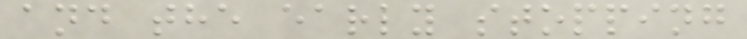and the early stopping
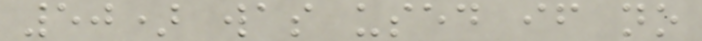50) was used if no
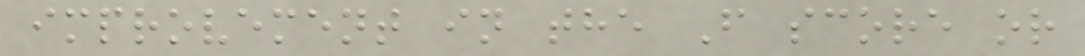improvement in the F score or
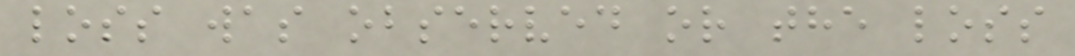loss was observed or the loss
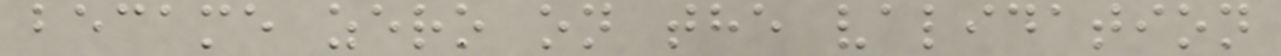became zero on the validation
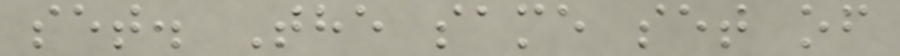set. The same set of
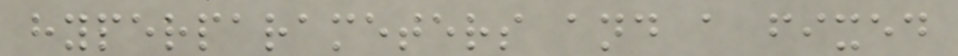hyperparameters and a fixed
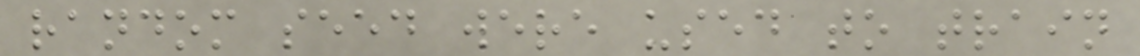random seed were used to train
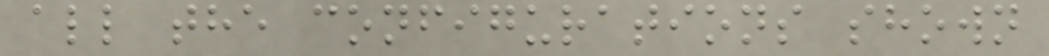all the configurations shown
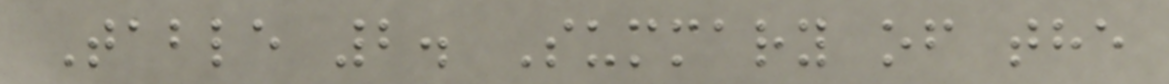Table 2. Summary of the
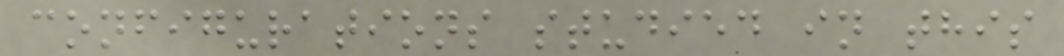configurations studied in this
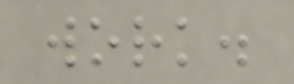work.
